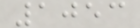1053
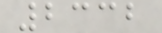2332
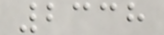2338
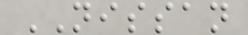NISSAN
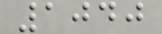1040
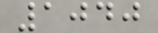1040
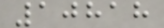10818
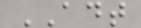ADT
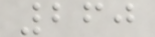260
